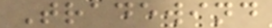Tradewind
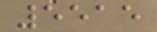5515
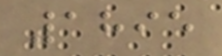1895
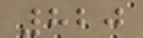820
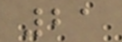21
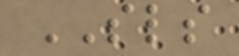SLS
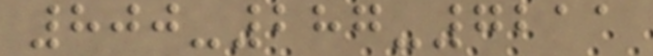800-287-7211
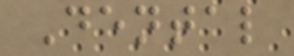Dental
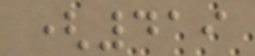(419
